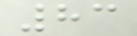83
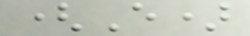(E)
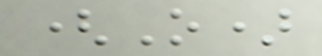(O)
